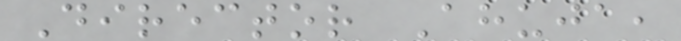Director Ahuja,
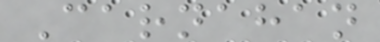Carnahan
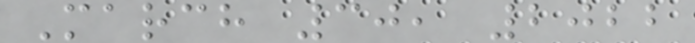March 30, 2022
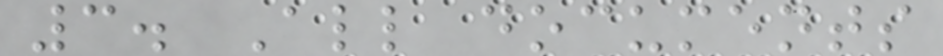3. All documents
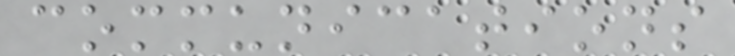communications
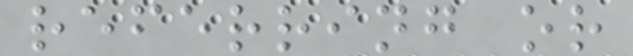referring or
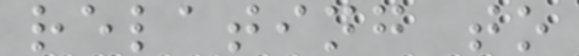relating to
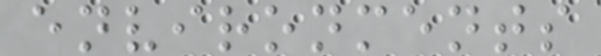environments
